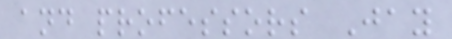and professors Jay
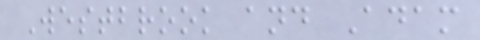Westbrook and Adam
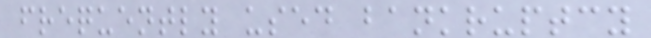frequently used bankruptcy
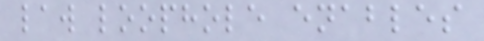law loophole enables
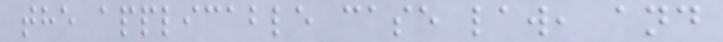the applicable case law, and
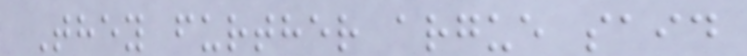They further argue said
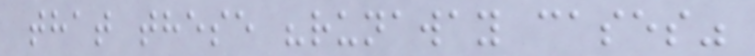that these "runaway cases"
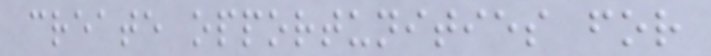create opportunities for
